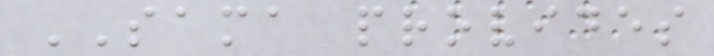SAMA provides
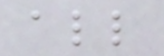all
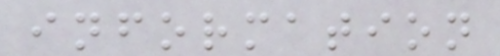information
